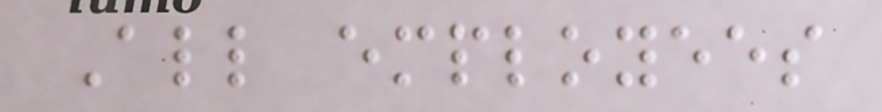All employees
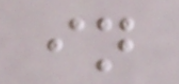in
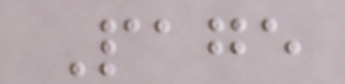Page
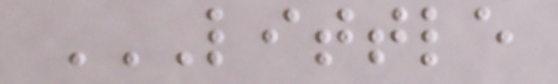LITTLE
